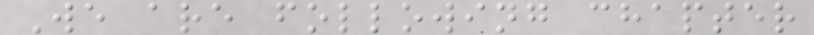We are following chapter
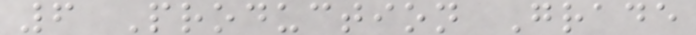6 Production Grade
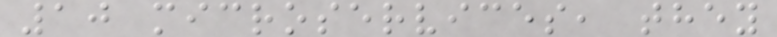10 microservices, they
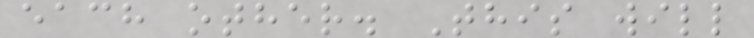each other. This will
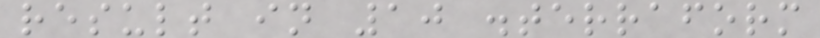result in 10 .terraform
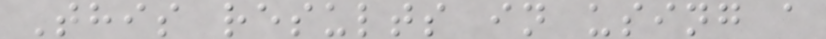This results in using a
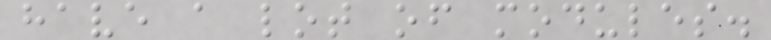have a lot of modules.
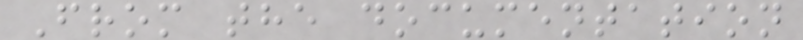From the documentation
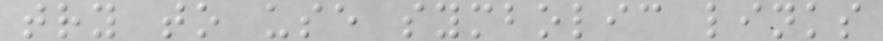try to use symbolic links
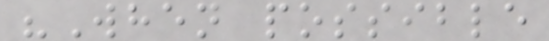"When possible
